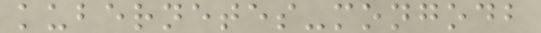kubernetes-mongodb
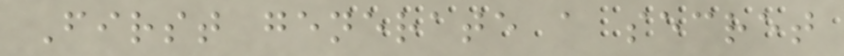First generate a secret
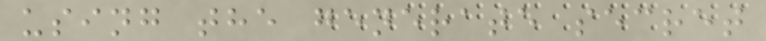using the generate secret
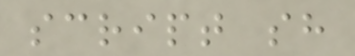script sh
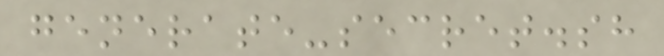generate-secret.sh
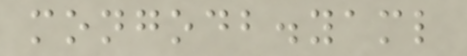mongodb.yaml
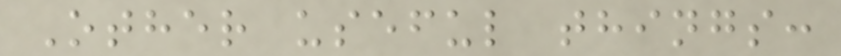Other useful things:
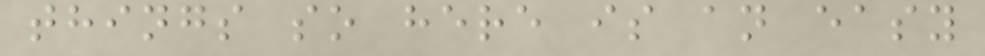things so here is an easy
